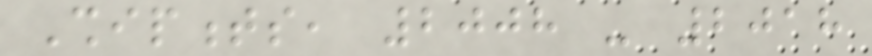Shipments, 2008 - 2018
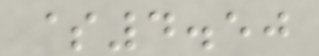$4.50
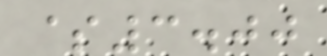$3.00
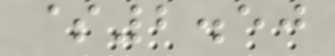$2.50
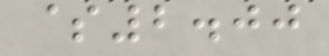$2.00
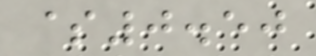$0.50
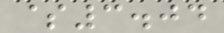$3.04
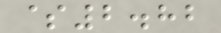$2.82
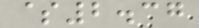$2.37
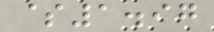$1.97
